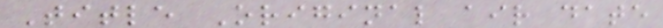Title Original air date
